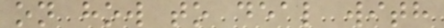on how to deal with
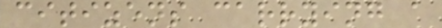citizens carrying a
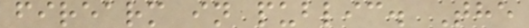firearm in public. The
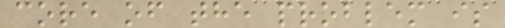core of the problem is
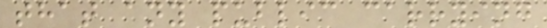that any public carrying
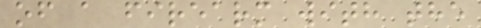of a firearm with the
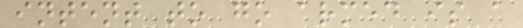intent to go armed is a
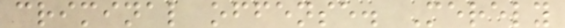criminal offense. Merely
